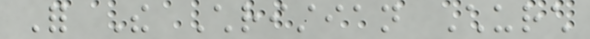For The Christian Church
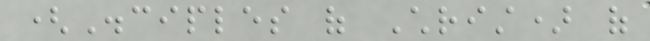(Disciples of Christ) of
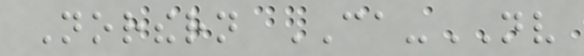Northern CA-NV
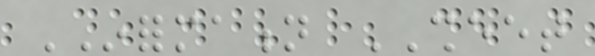INFORMATION SHEET
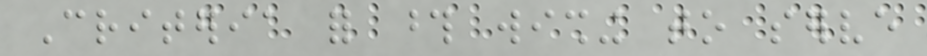Criteria for those wishing to serve
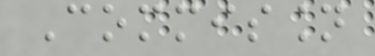Commission
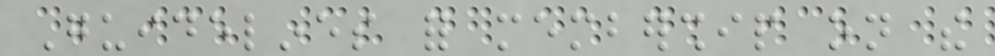Guidelines for membership on the
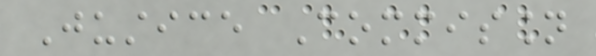Justice Commission
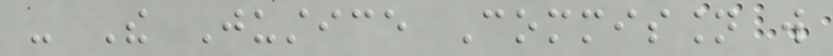- The Justice Commission will
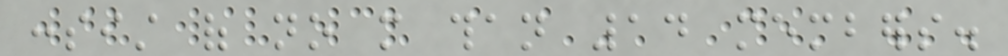consist of no more than 14 members.
